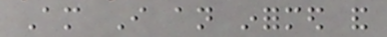Am I an informed and
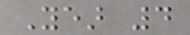Year 4
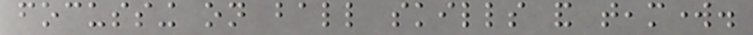focussing on ball skills and teamwork.
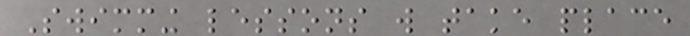Swimming lessons will take place
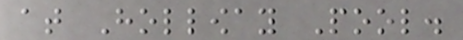at Holloway Pool.
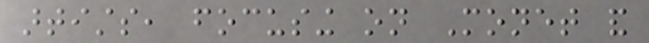artists, focusing on Monet and
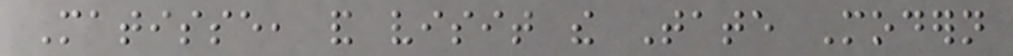Matisse, and visit the Tate Modern
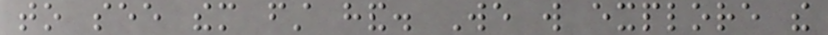to see them first hand. We will explore the
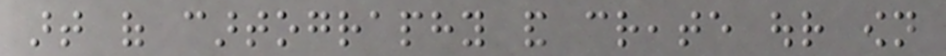art of cartography and create our own
